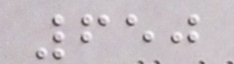650
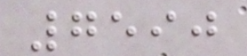7590
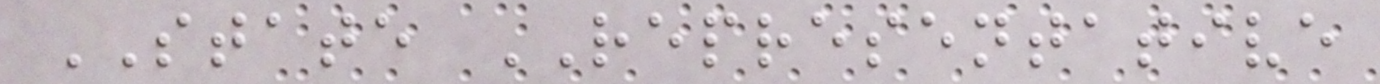STATE REPRESENTATIVE
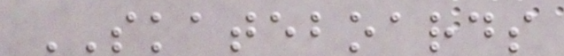SKATEBOARDS
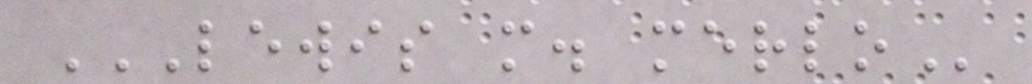LEWIS M. MERLO
